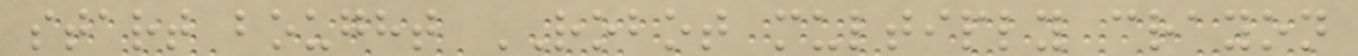start bought ROBOT multiply crayon
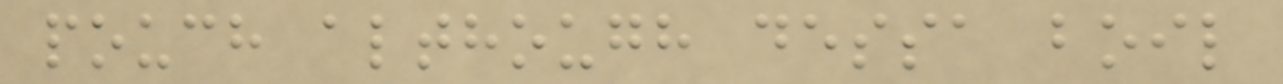pouch although dessa boil
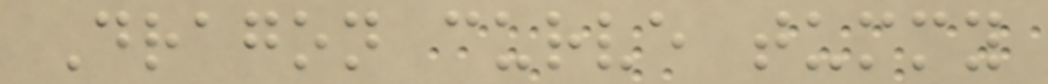Dragon curve tummy
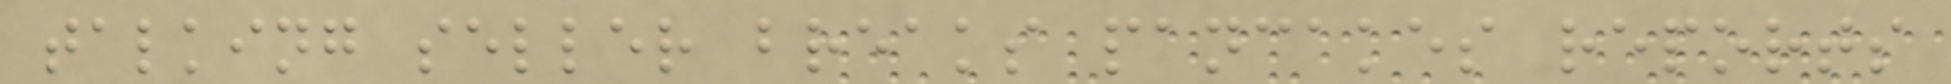talking seller breaks pancakes reports
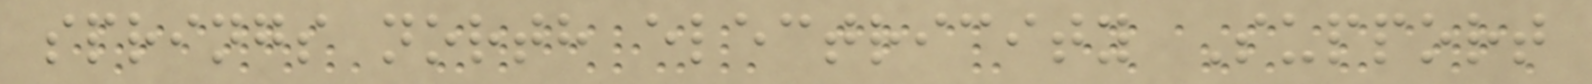springs north electricity Support
